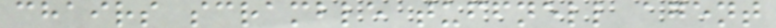chairs scramble tuffnell agent
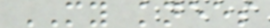MY knees
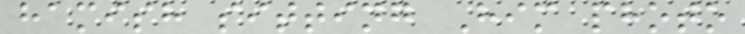hamish sitting Him photo
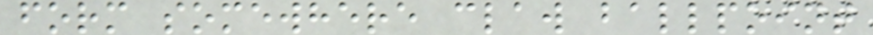form somewhere claw ballpoint
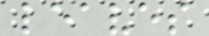leaves
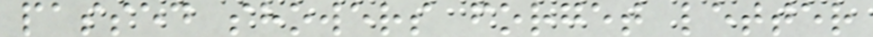passed showers forget letter
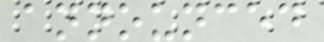announced
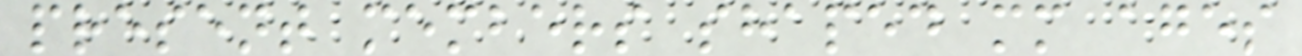present members shaped mm ages
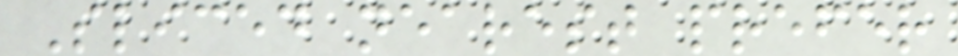Sliced nearest prefer
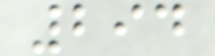294
